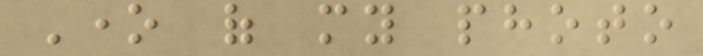One of my photo
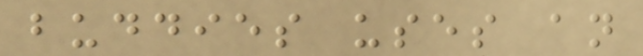buddies uses an
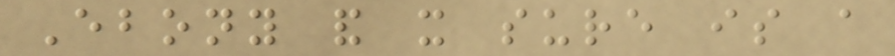Ebony and it sure is a
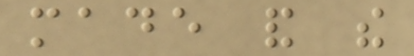made and the
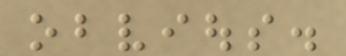obvious.
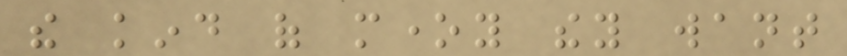the kind of money they want
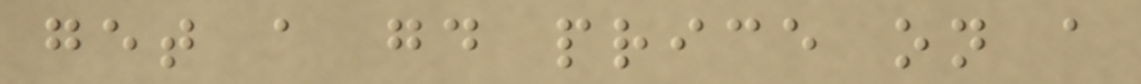get a good price on a
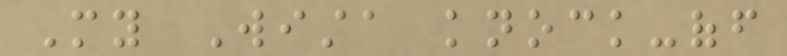My Wista knock-off
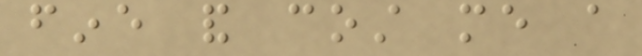fine and cost me a
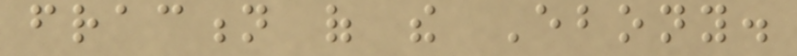fraction of the Ebony.
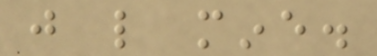just like mine.
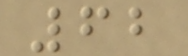62
